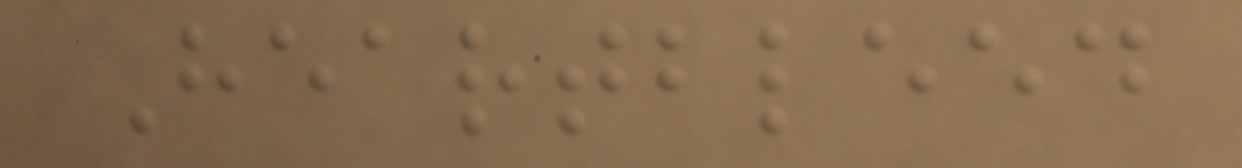Heartbleed
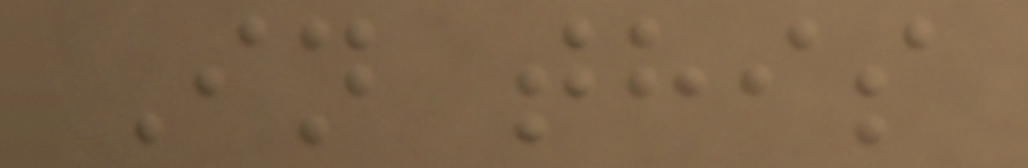In this
